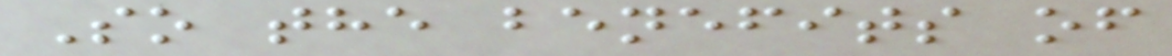So the benefits of
